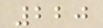220
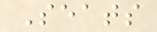Seats
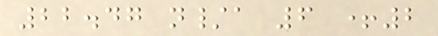22.47 n/a 6 +2
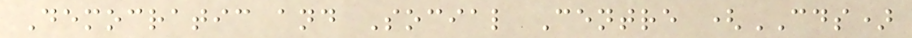Democratic and Social Centre (CDS)
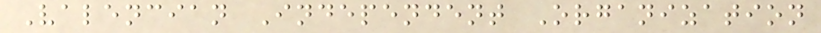Valencian Independent Organization
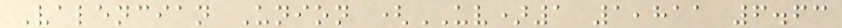Valencian Union (UV)1 1,811 6.63
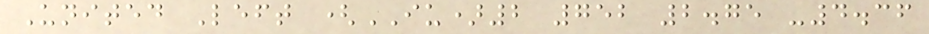United Left (IU)2 752 2.75 -4.36
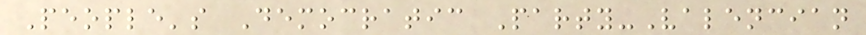People's Democratic Party-Valencian
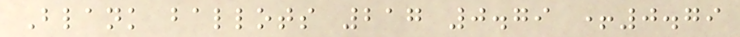Blank ballots 217 0.79 +0.79
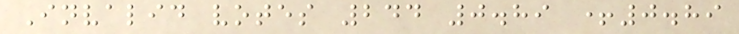Invalid votes 244 0.89 +0.89
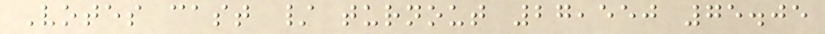Votes cast / turnout 27,550 75.05
